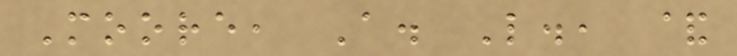Moore, A. L., &
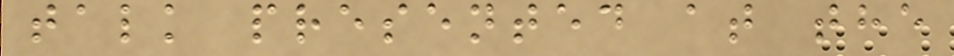talk presented at the
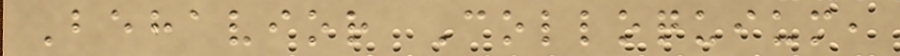Behavior Colloquium,
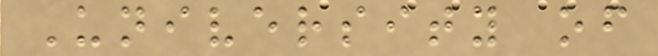University of
